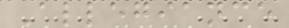Allegiance
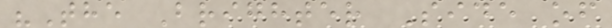"The Brighter Side of
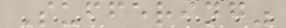Suffering"
